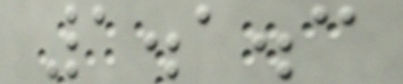1.1.3
